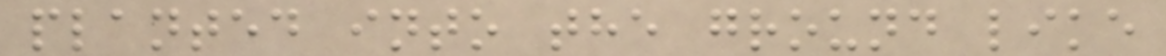planted into the ground like
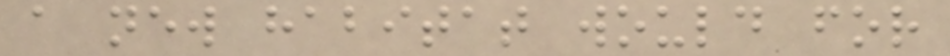a new habitat would for
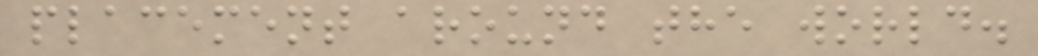placement around the world.
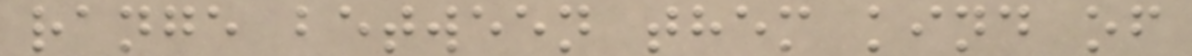range between them kind of
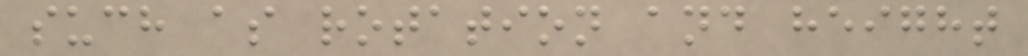such as rotation and height
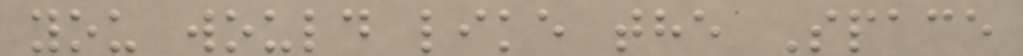you would like the Space
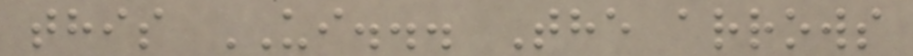this UI... The arrows
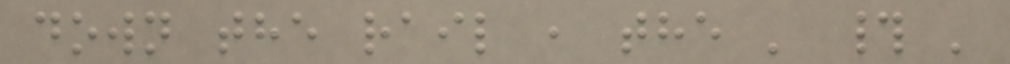down the rail , the ' # '
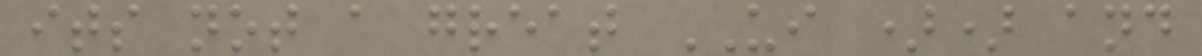its not a great UI )) and
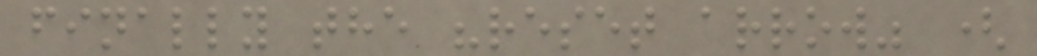finally the "reset arrow" (
